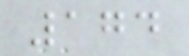174
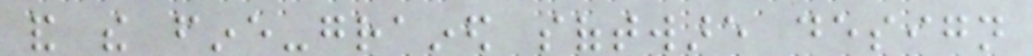and the fine-grained software design
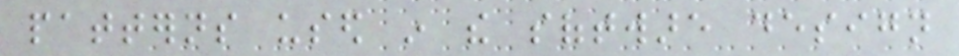patterns used in the software design
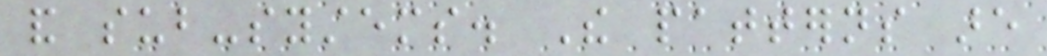and sub-systems. The patterns are
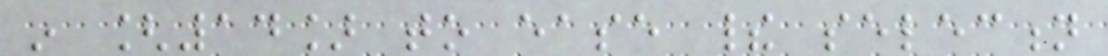in [14] to ease their selection
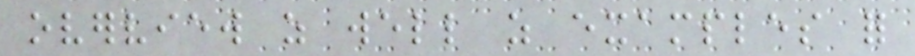overview as well as examples for
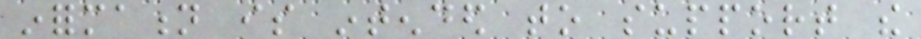information is intended to support the
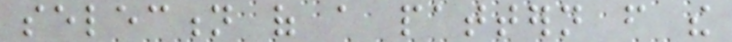selection of a pattern from the
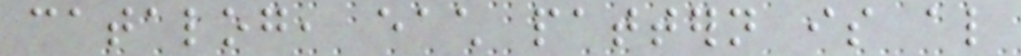catalog, each pattern is also
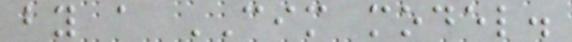by a CIM model.
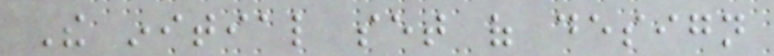The initial set of design
